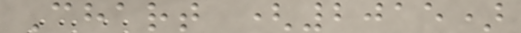Chart (2015)
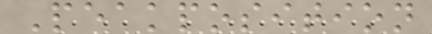Peakposition
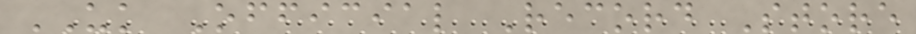UK Official Record Store
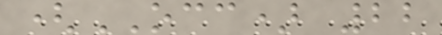(OCC) 22
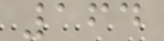164
